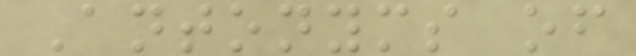Antonyms of
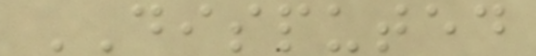DISPUTED
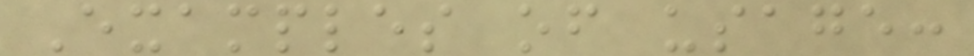Examples of usage:
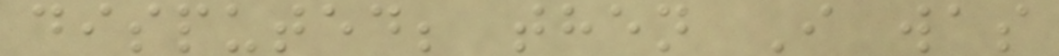disputed; then I was
